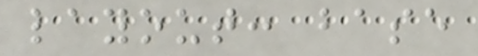layout: base
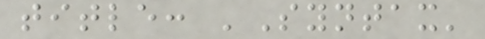title: 'Syntax'
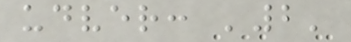udver: '2'
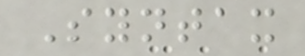Syntax
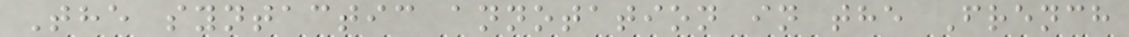The syntactic annotation in the French
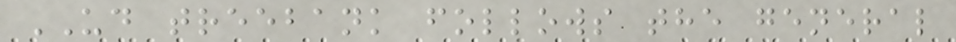UD treebank follows the general
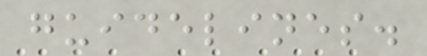guidelines.
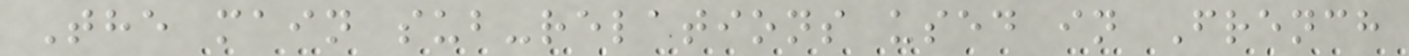The main sub-relations used in French
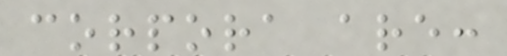corpora are:
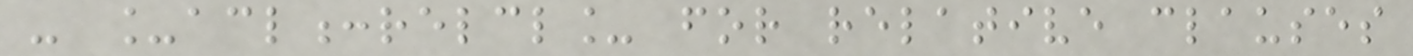- _acl:relcl_ for relative clauses
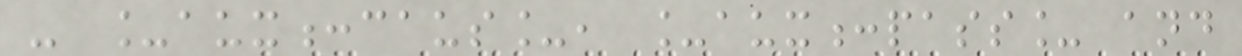- _aux:caus_, _aux:pass_ and
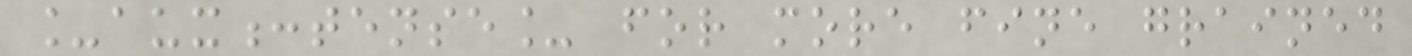_aux:tense_ for more fine grained
